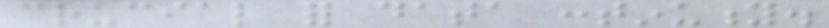crucial for data continuity.
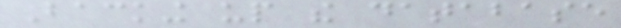Backing up the database
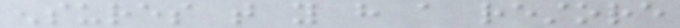ensures that you have a restore
